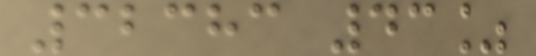32383 43%
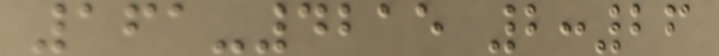161-4215 2:26
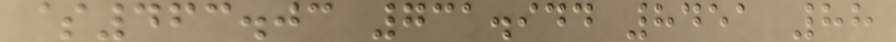$463.03 731.944 8451 88
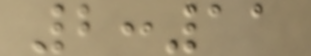2:11
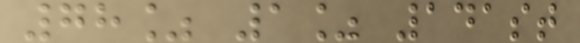78% 1% 141st
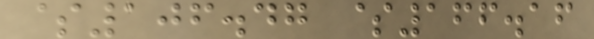$106.47 $166.16
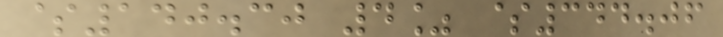$140.30 4% $344.06
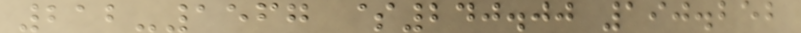212-1567 $240.00 190.252
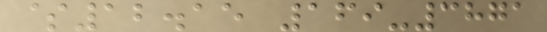$12.15 169-3871
